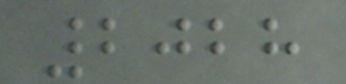2028
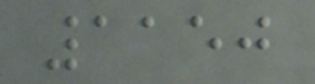1150
